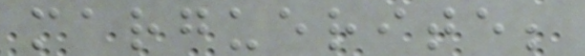marguerite;
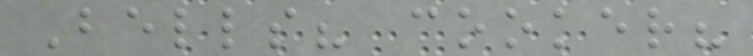Bells? cooker?
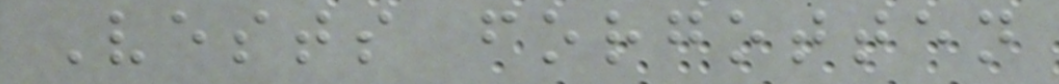Vests forgotten
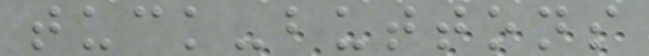tuck-buttons
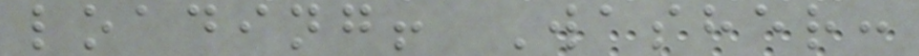loading! Washer:
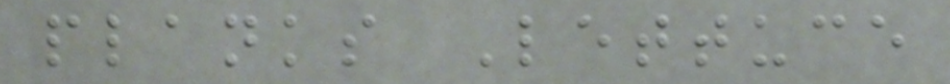planks Lettuce
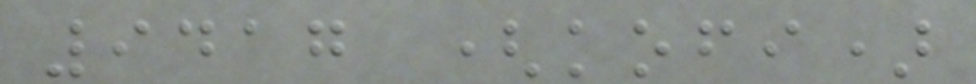9417 (kofi)
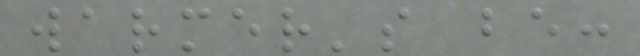warmer's be:
